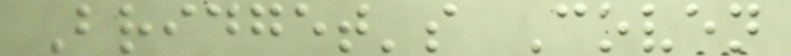Bridget's Coven
